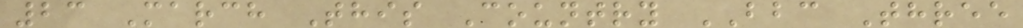23 March This Country BBC Three
